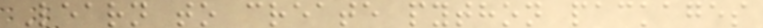Learn to create python packages
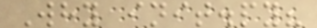Why init.py?
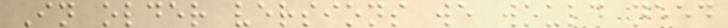In older versions we would need
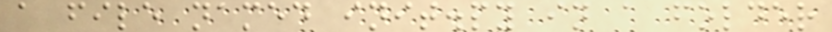a file named init.py in a folder
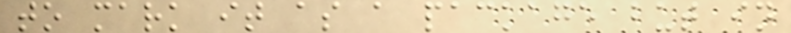to mark it as a package but in
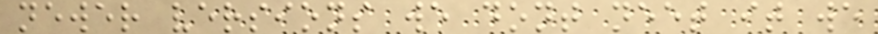newer versions we dont neet it we
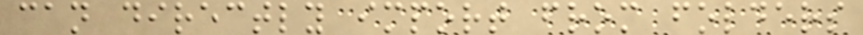can directly import from folders
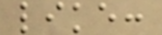like:
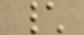\
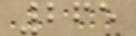265
